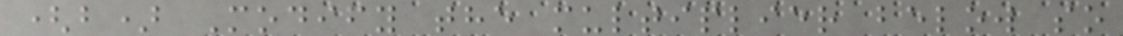(b) Modify the multiplier below so
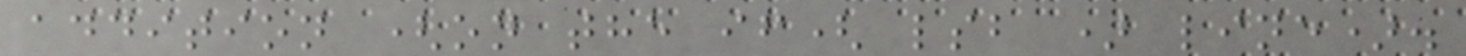addition (on the if( lsb ) line).
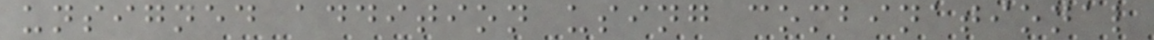unsigned addition using combinational
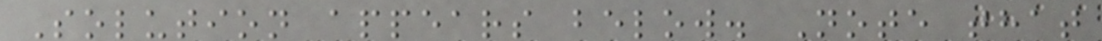Solution appears below. Note that
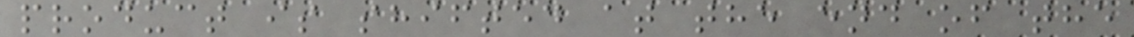product is shifted at the end of the
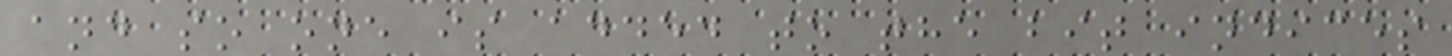and so one is added to the bit indices
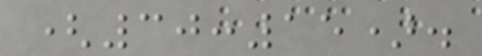(30:15).
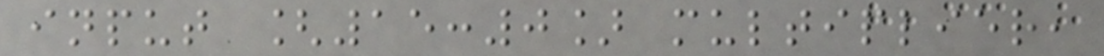input [15:0] multiplier,
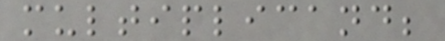multiplicand;
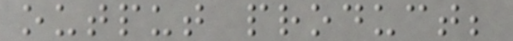output product;
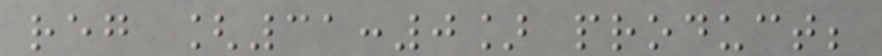reg [31:0] product;
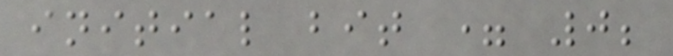initial bit = 0;
